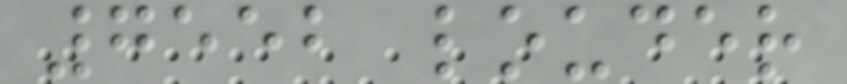7552 louder
